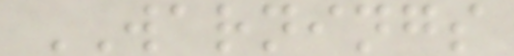WARNINGS
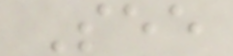See
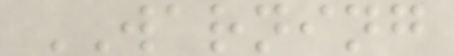WARNING
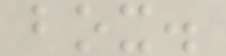box.
